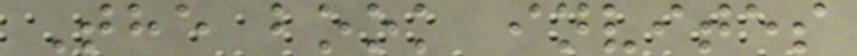The book invites
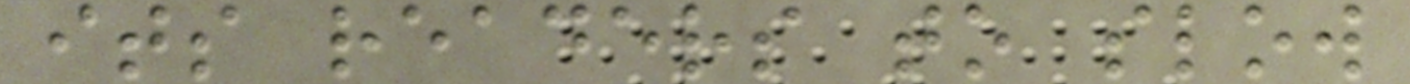its readers to slow
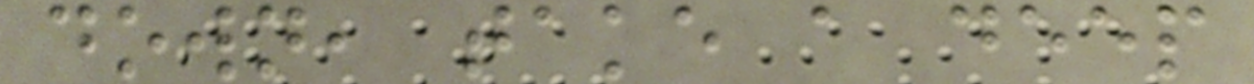down, take a deep
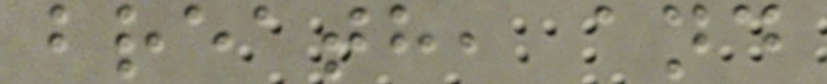breath, and
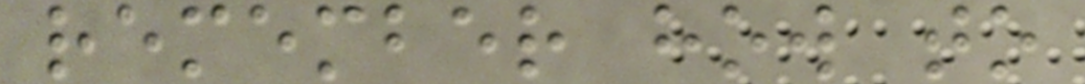remember how to
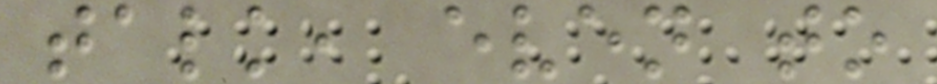talk, even to
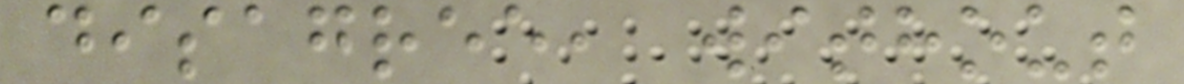disagree, without
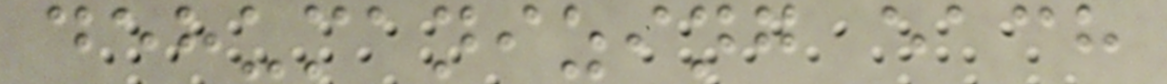dehumanizing each
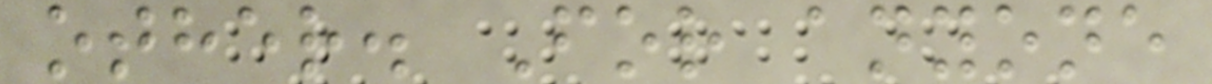other. For anyone
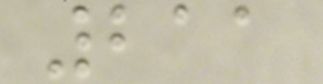211
